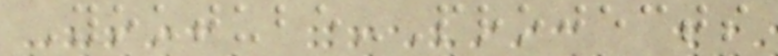Youtube-Projects
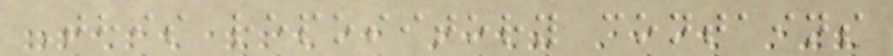This repository contains
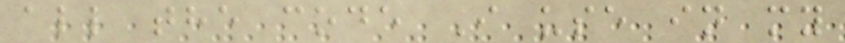all the code I use in my
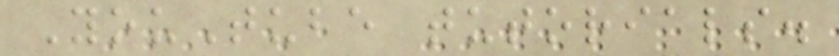YouTube tutorials.
